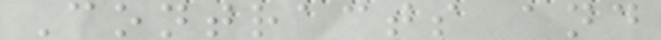Contracts and
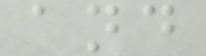and
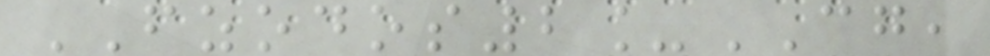FZODOS2_CG,
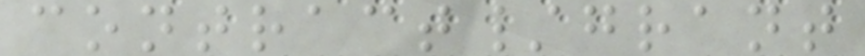contract/grant
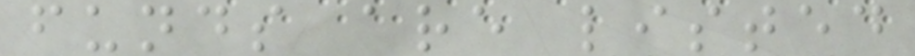funds are listed
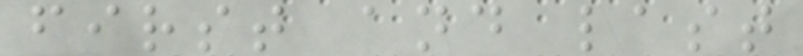first and last
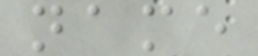name
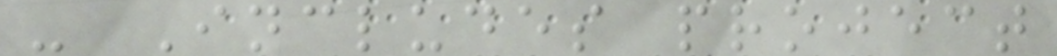- Includes project
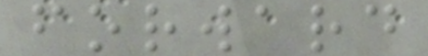forward
